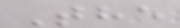The
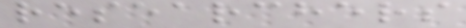researchers
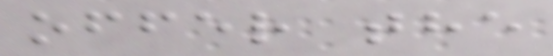offer the
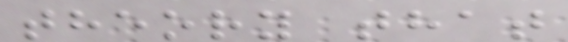theory that
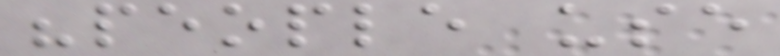"people use
